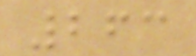263
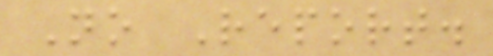No Report.
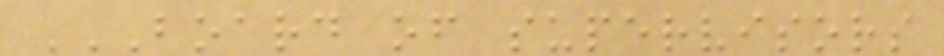BOARD OF SUPERVISORS
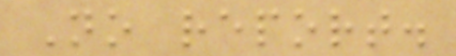No report.
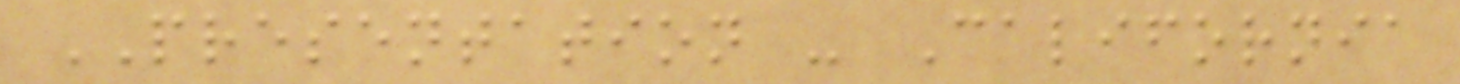PRESENTATION - California
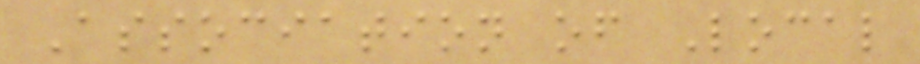Association of Local
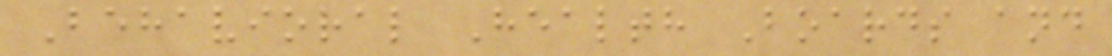Behavioral Health Boards and
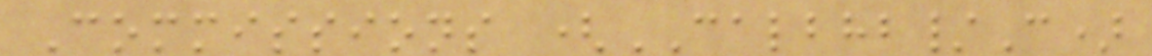Commissions (CALBHB/C)
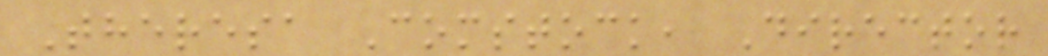Theresa Comstock, Director
